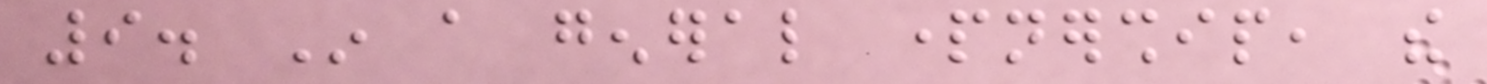9. In a general partnership, the
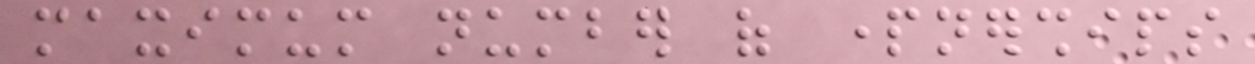maximum number of partnerships
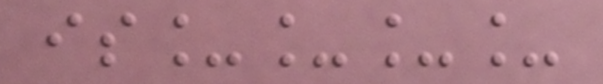is____
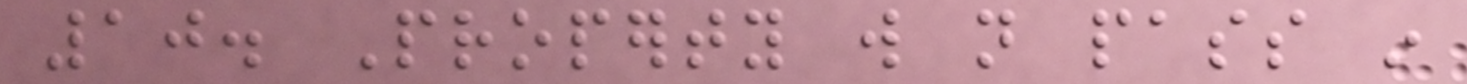10. Property will not pass in
